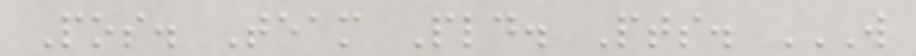Pos. Team Pld. Pts. W
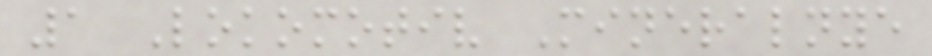1 Lokomotiv Mineralnye
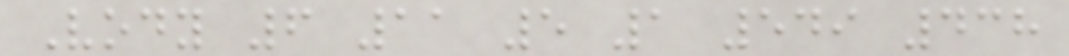Vody 6 11 5 1 549 438
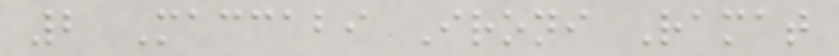2 Maccabi Ironi Ramat
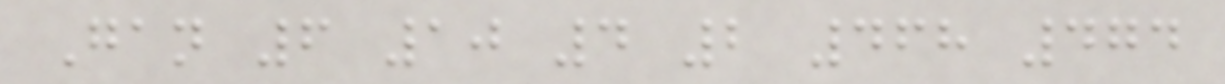Gan 6 10 4 2 468 474
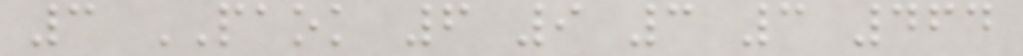3 PAOK 6 9 3 3 464
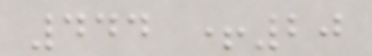444 +20
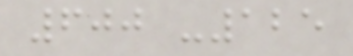600 -125
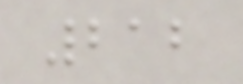212
